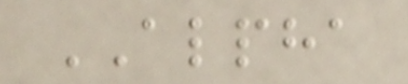ALPHA
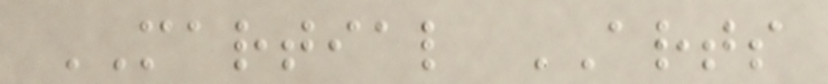MARTIAL ARTS
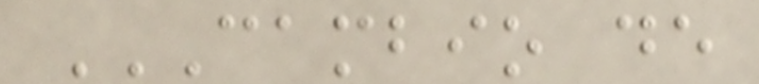CAMBIO DE
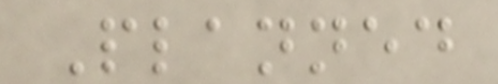Planned
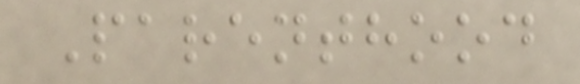Parenthood
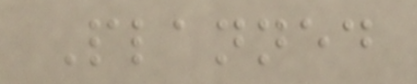Planned
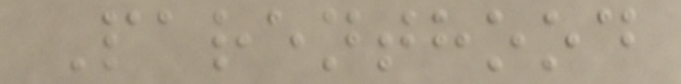Parenthood
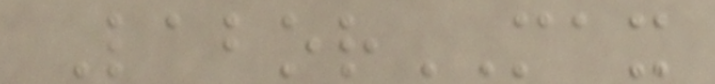LaborMAX
